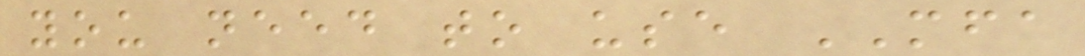you need to use MFA
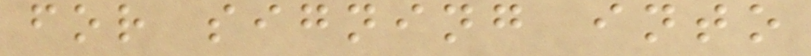for signing into
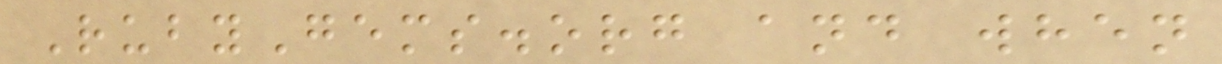RubyGems.org and when
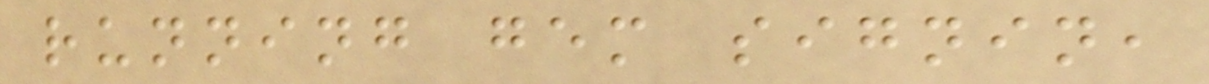running gem signin,
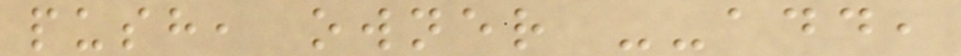push, owner --add,
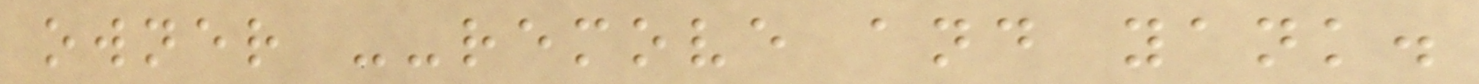owner --remove and yank.
